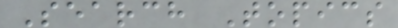Search Topics
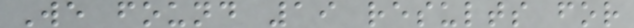We found 19 results for
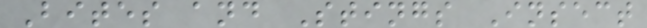Bites and Stings Insect
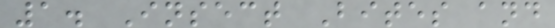1. Insect Bites and
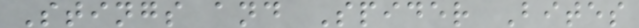Stings and Spider Bites
